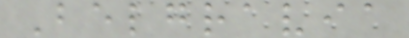Belgravia
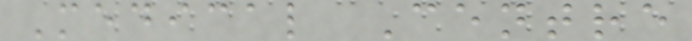Medical Centre
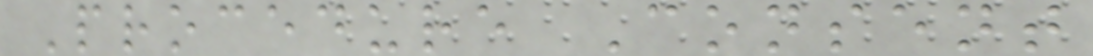Procedure Consent
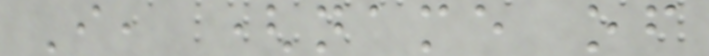I, (name of
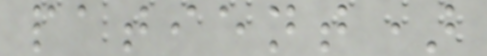patient)
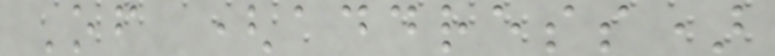Of (address)
